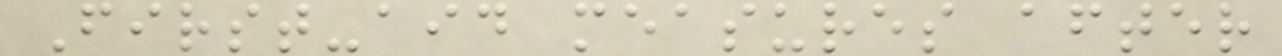First-aid measures after
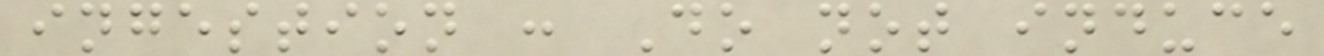ingestion : Do not induce
